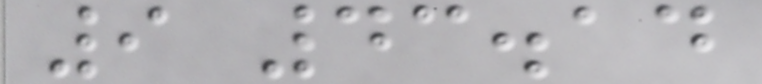9 43.14
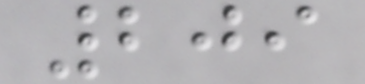209
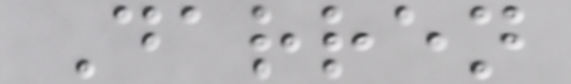Darren
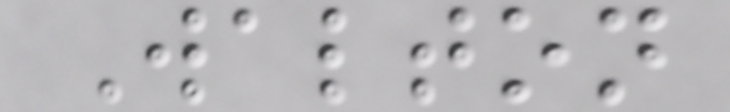Walton
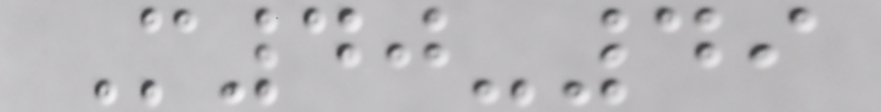M40-49
